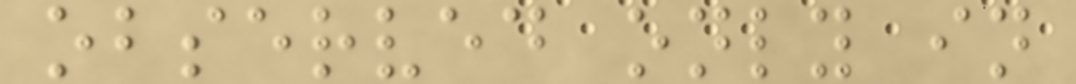observed only in
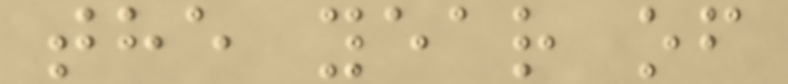the year of
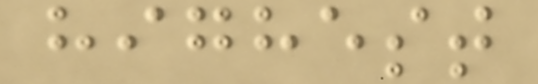highest
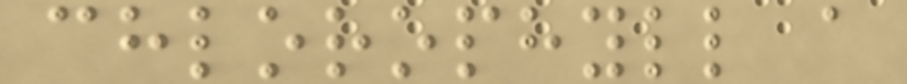chlorophyll a
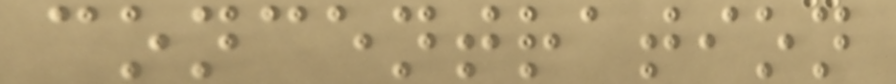concentration
